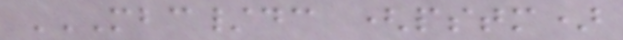MBC/DC (PSTM)
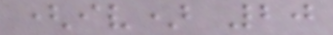(iv) 20
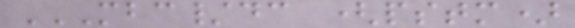MBC/DC (PSTM)
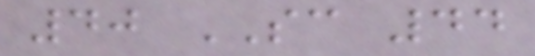40 SC 44
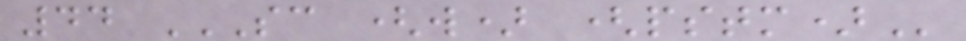44 SC (W) (PSTM)
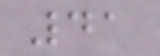41
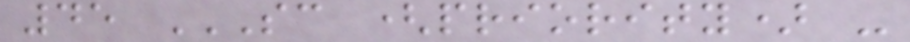45 SC (PRIORITY) -
